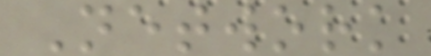Network
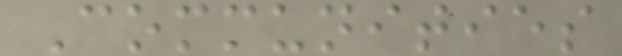Communities
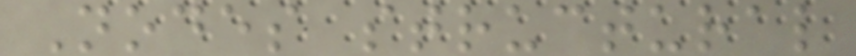Nodes structural
